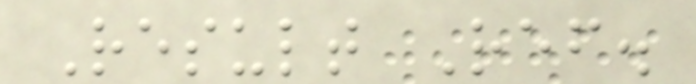Result Ref.
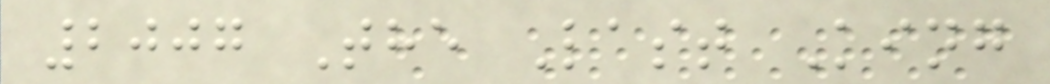2007 The Last King
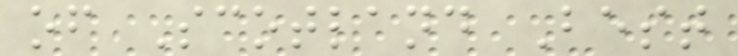of Scotland Best
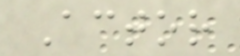Actor
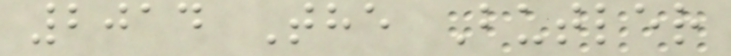2014 The Butler
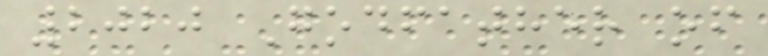2020 Godfather of
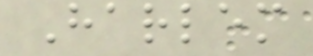Harlem
